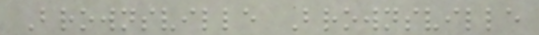Brownsville Brownsville
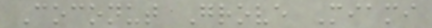Coconut Grove Miami
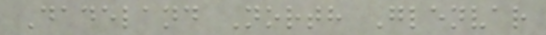Dadeland North Glenvar
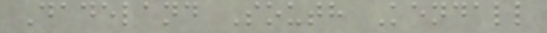Dadeland South Kendall
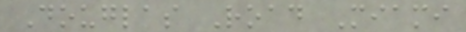Douglas Road Miami
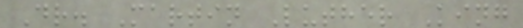Dr. Martin Luther King
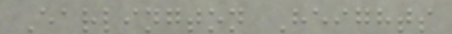Earlington Heights
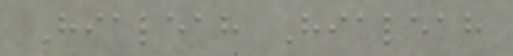Hialeah Hialeah
